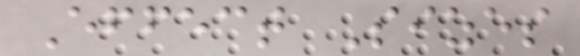Effect Sizes
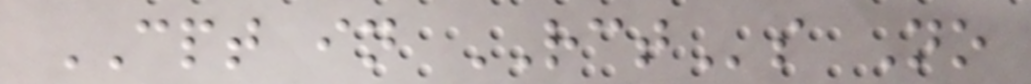CPT in RCTs No
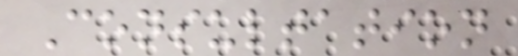Consultation
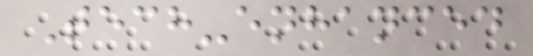Tech-enhanced
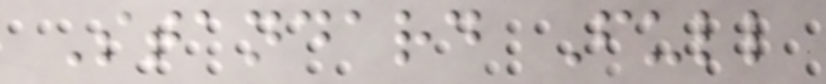Standard Full
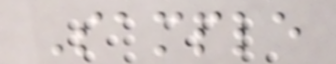Sample
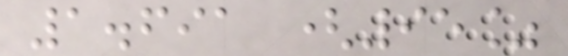1.691 (95%
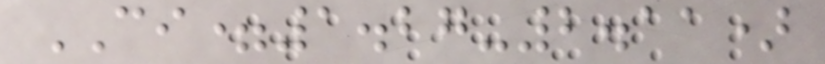CI=1.27-2.11)
